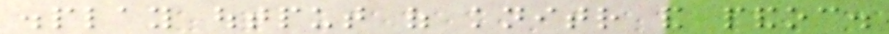display output of knitr and pandoc.
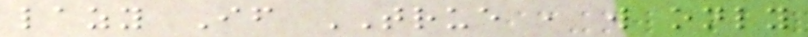lazy If TRUE , will only
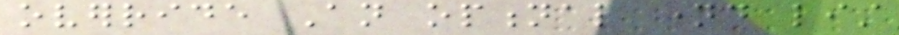override An optional named list
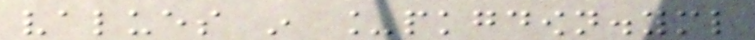values in _pkgdown.yml
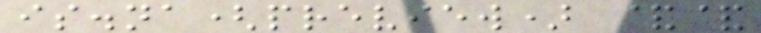is.na(preview) &&
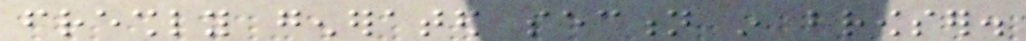freshly generated section in browser.
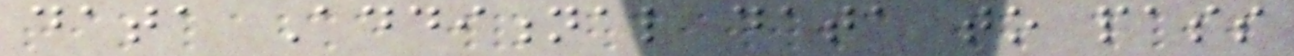data Additional data to pass
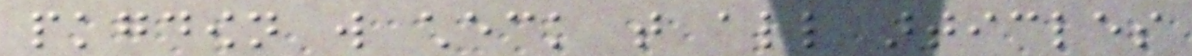pkgdown will check that all articles
